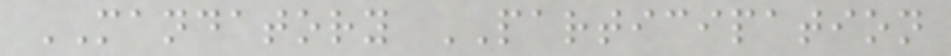MANDATORY PARTICIPATION
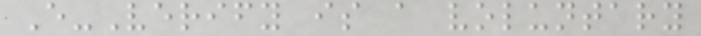E-Verify is a voluntary
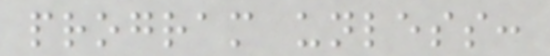program unless:
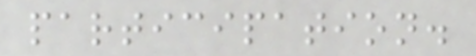participation.
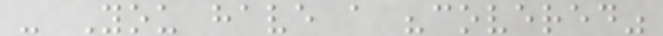- You have a "covered"
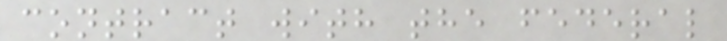contract with the federal
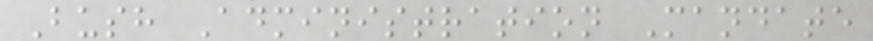Bush Administration Mandate
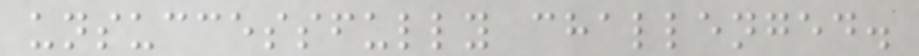unsuccessfully challenged.
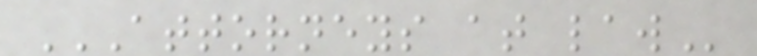ATTORNEYS AT LAW
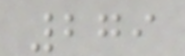279
